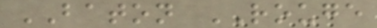BATON ROUGE
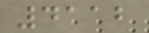4112
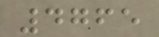4765
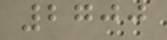2700
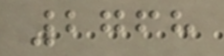2768
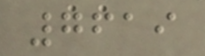7619
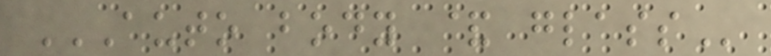AUTO BODY & GLASS
